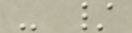- /
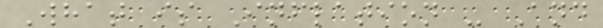What is Inflation - And
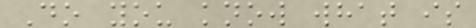Do you know what is
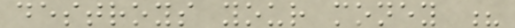destroys your money ?
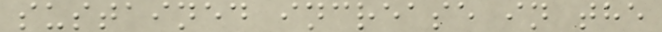sustained increase in the
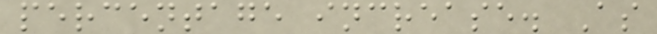percentage increase. As
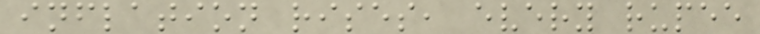inflation rises, every rupee
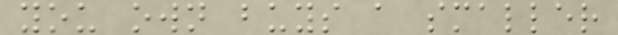you own buys a smaller
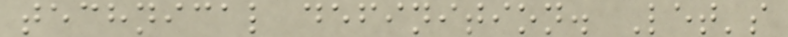technical definition. Let's
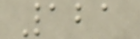121
